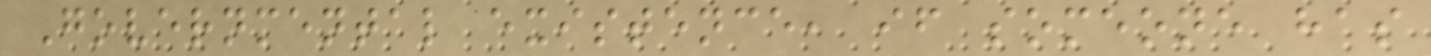Governmental existence, if someone has
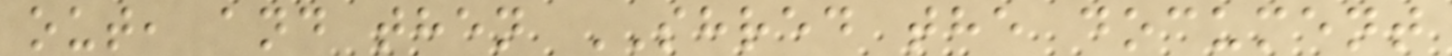out, and then SHRED the document
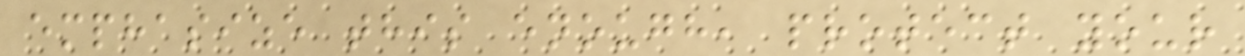emphasize this enough, protect your
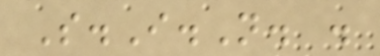S.I.N. .
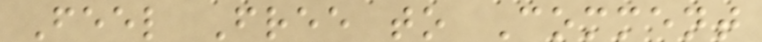Feel Free to Comment
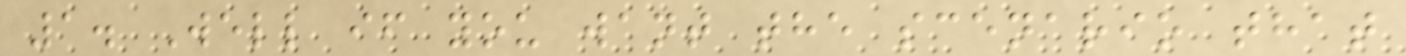1. Well if you want the scenario that
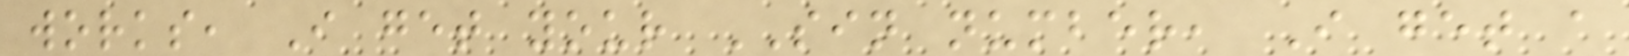works, I get your SIN number, I get a
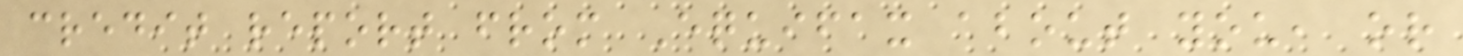credit report from Equifax about you, or
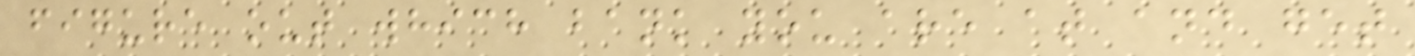figure out which bank you are at and get
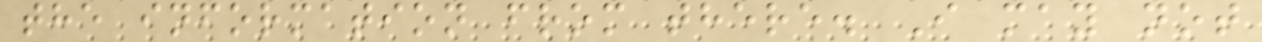the information from there. I may not
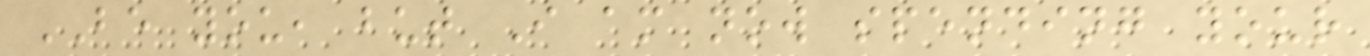BE you, but I am now spending your
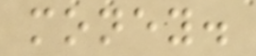money.
